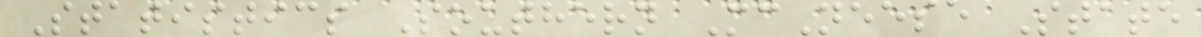Statistics Southern McNeese State
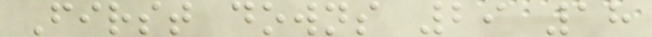First downs 29 18
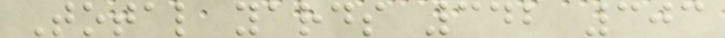Total yards 342 303
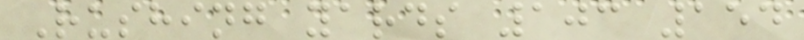Rushing yards 103 154
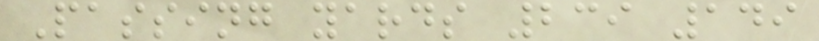Passing yards 239 149
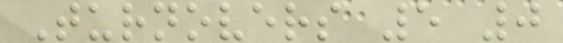Turnovers 5 0
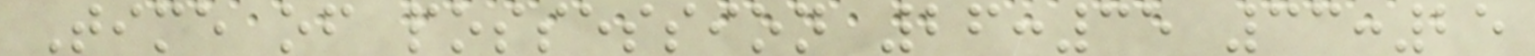Time of possession 26:35 33:25
